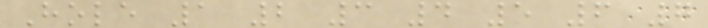Hole 1 2 3 4 5 6 7
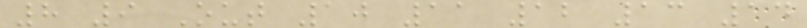8 9 Out 10 11 12 13 14
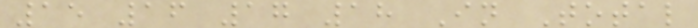15 16 17 18 In Total
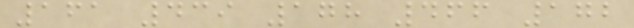161 439 178 466 172
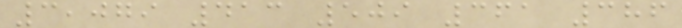3,079 413 509 361 386
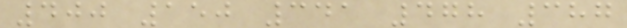400 150 341 478 387
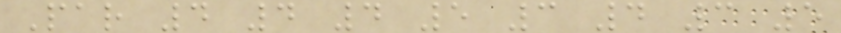Par 4 4 4 5 3 4 3 5
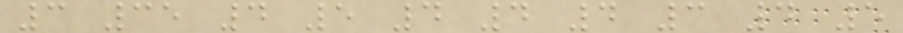3 35 4 5 4 4 4 3 4 5
